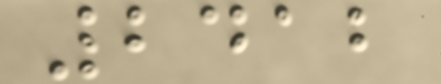2412
